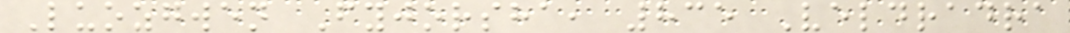Luozgwen Fyjorsha, 835 Veldradra
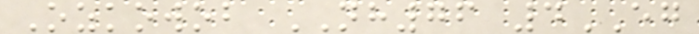Ozkowob NH76 4EG
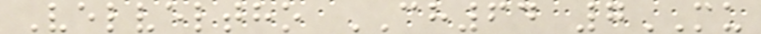Velveltho CH64 7MU
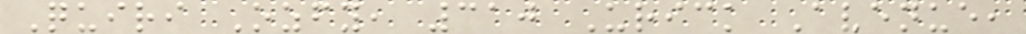Quiri Ozfy, 310 Urick Avenue,
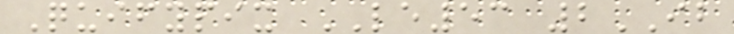Quifypix LE53 2IB
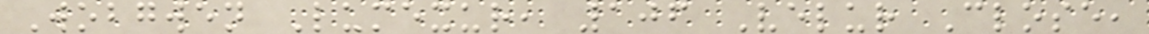Wobgwen Lumexur, 106 Velur Close,
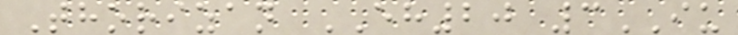Thorizan EH20 3IU
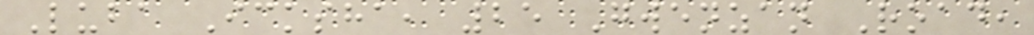Luba Icksha, 25 Gwenzan Road,
